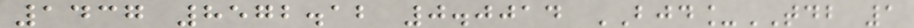1437 8572.12 0.0014 BJD_TDB 1
